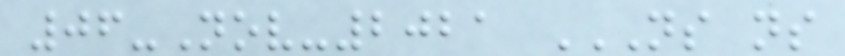06-Nov-2021 NS NS
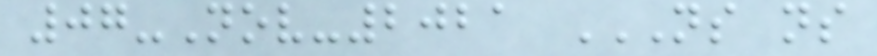07-Nov-2021 NS NS
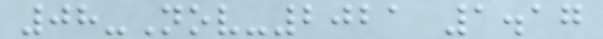08-Nov-2021 1.17
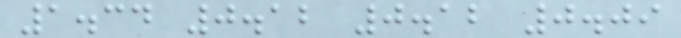1.34 0.12 0.12 0.09
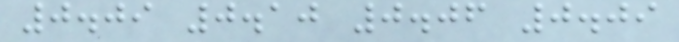0.09 0.10 0.06 0.09
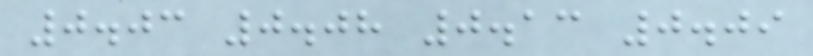0.03 0.08 0.13 0.09
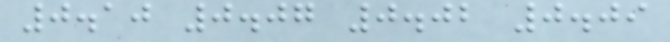0.10 0.07 0.02 0.09
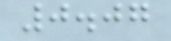0.07
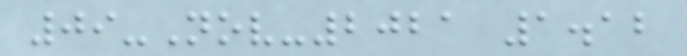09-Nov-2021 1.12
